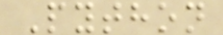Python
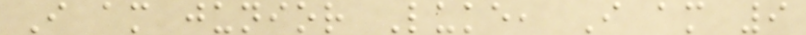I am junior Luke, I am 9
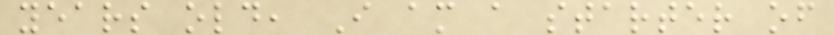years old, I am a starter of
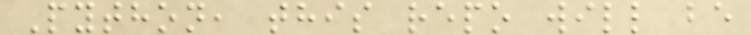Python, this repo will be
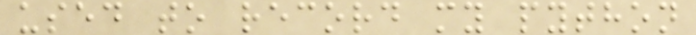used to record my python
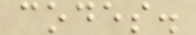codes.
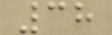38
